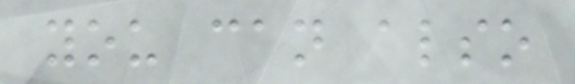you can also
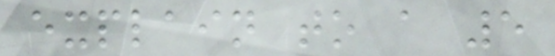explain to a 5
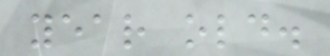year old.
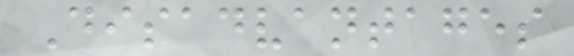Disadvantages
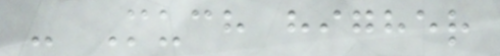- Much higher
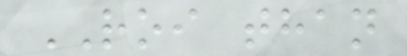ROI than
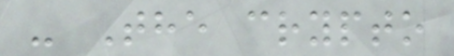- The crypto
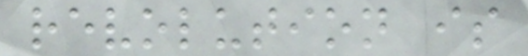revolution is
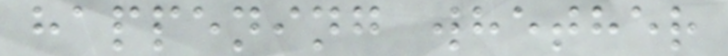happening whether
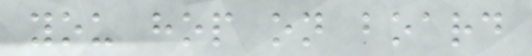you hop on board
